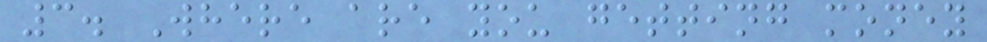3. Where are you getting money
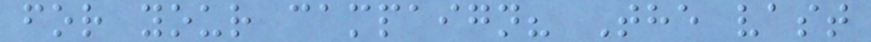for your campaign? The vast
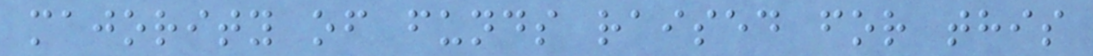majority of funds raised for this
